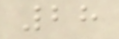28
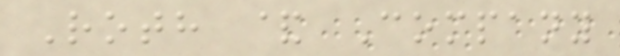Roth & Company
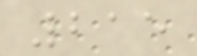215
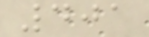401
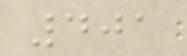401
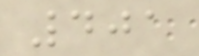401
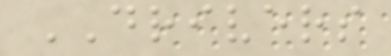DRIVERS
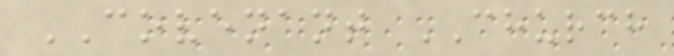COVENANT CHURCH
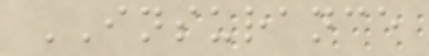INSURANCE
